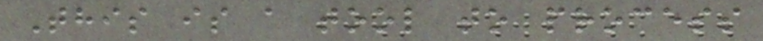This is a tool to process
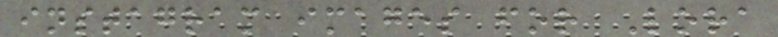instagram images for Lora
